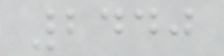2440
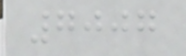7007
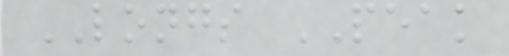LONGS PEAK
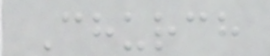Church
